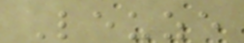Leuze
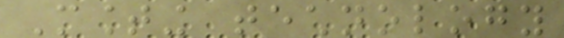Mounting technology
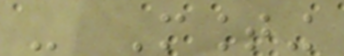- Mounting
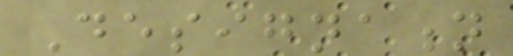Designation
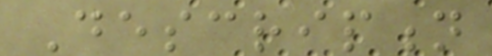Description
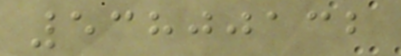53800132
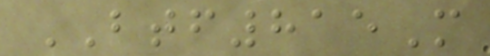BTF815M
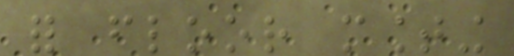for floor mounting
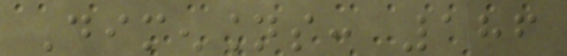Dimensions: 186
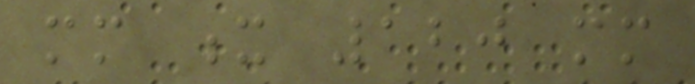mm x 120 mm
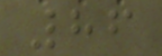86
